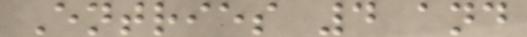Entries 4 and
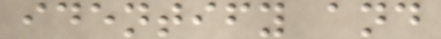identify and
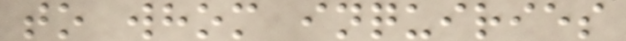to whom inquiries
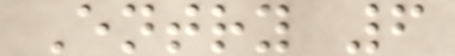Entry 6
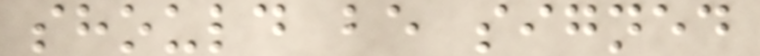should be signed
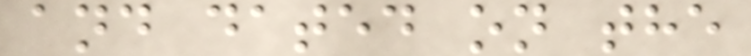and dated on the
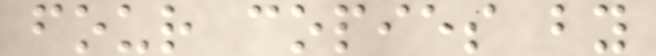four copies by
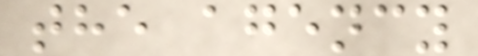the agency
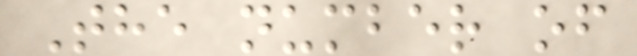The number of
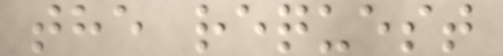the request
